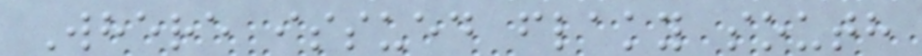Where issued flaky south
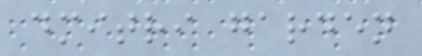dmitri garden
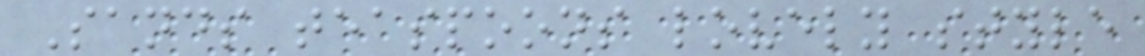Sands teaspoons lovely style
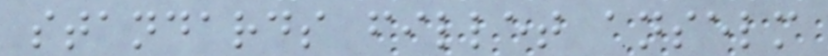standards fillet anselm
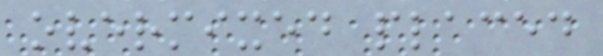overmixed placed
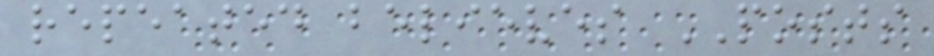repeated believes POSTS
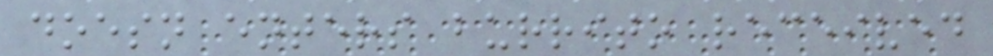doesn enters burrito received
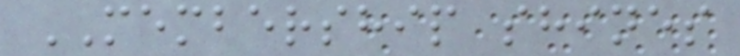MEMBERSHIP shines
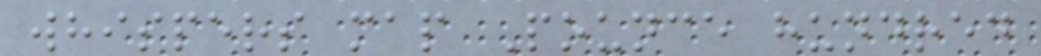whispers map Pounce hundred
